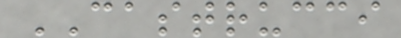CASTRUCCI
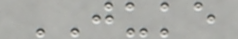JUKE
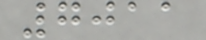7011
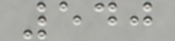540
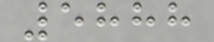5888
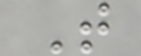T
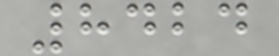8424
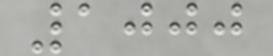1000
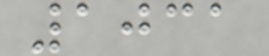1031
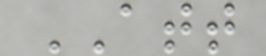ATT
